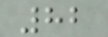82
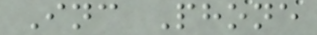Inc Phone
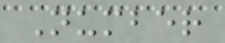Number
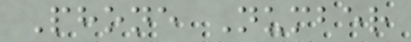Phone Number
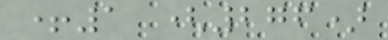+1 (276)
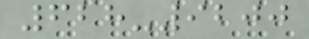628-9200
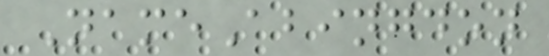NameAbingdon
